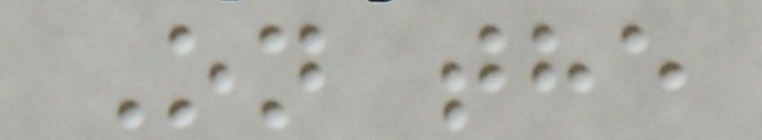On the
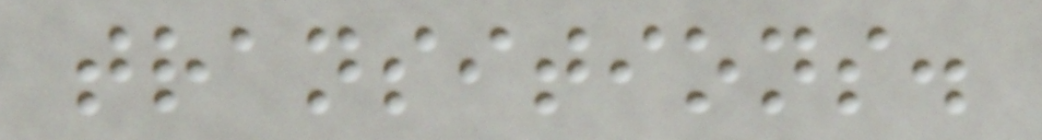transitions.
